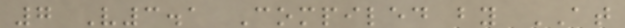7 V3.1 Compiled by AT
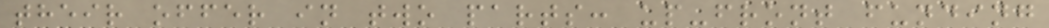their offer in two parts: up-front funding
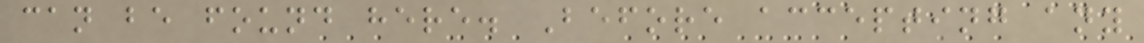can be found here. Before accepting any
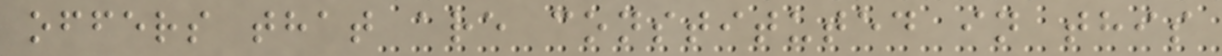offers that are constituted in this
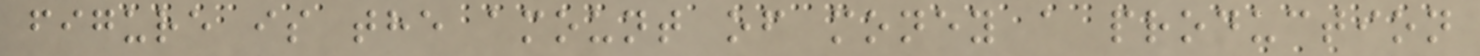figure is the amount of money a production
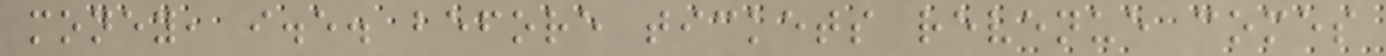money, i.e. before tickets revenue comes
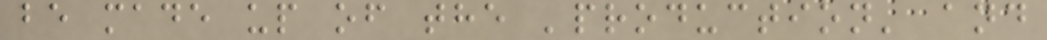be made up of the 'production' and
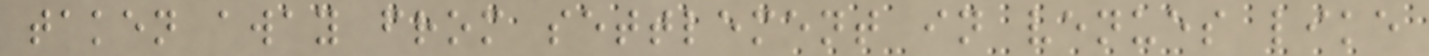taken away from settlement in venues like
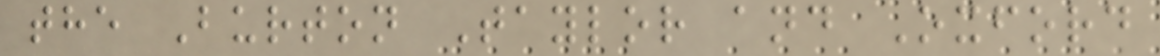the Burton Taylor and Oxford
